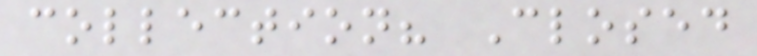collection? Closed
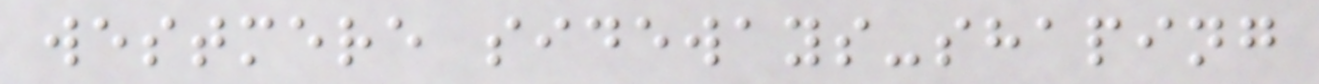westmere sideways-shaping
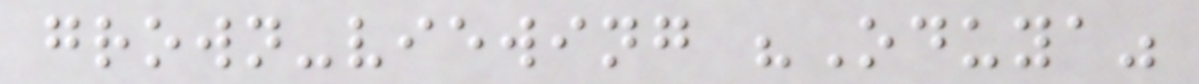grown-viewing "Oduya"
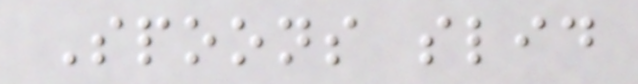Spoons slid
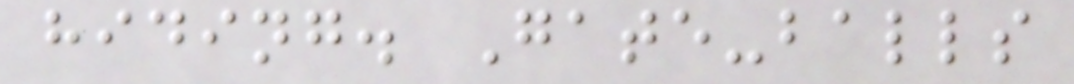hiding. Gate-balls
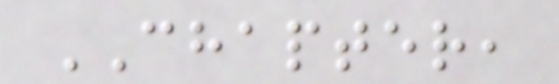CHAPTER,
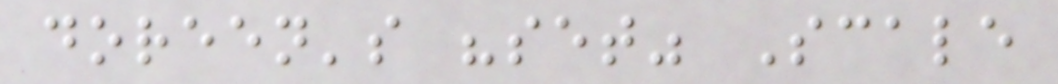doreen's "set" Scale
